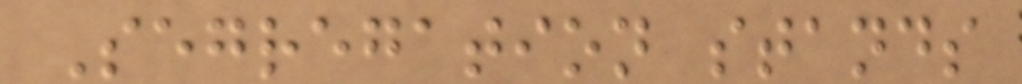Segregation stands
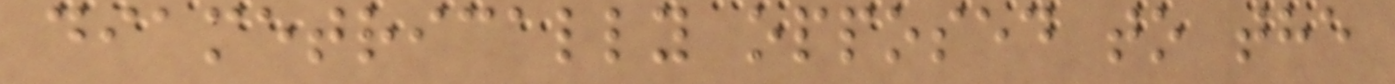diametrically opposed to the
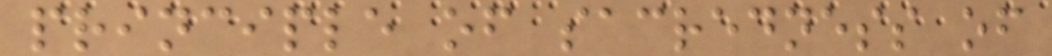principle of sacredness of
